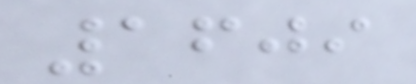1609
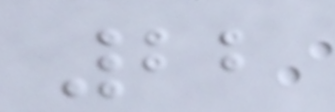22
